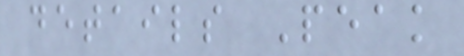details Peak
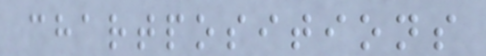chartpositions
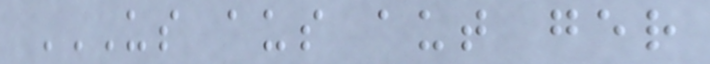US AUS AUT GER
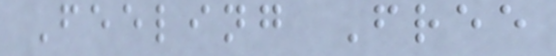Feeling Free
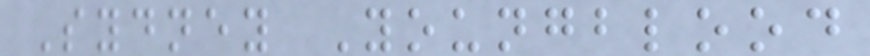Sydney Youngblood
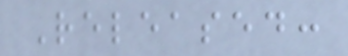Released:
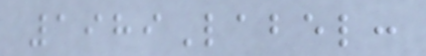1989Label:
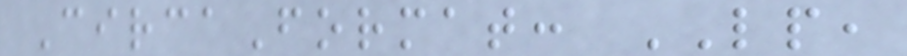CircaFormat: LP,
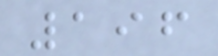196
